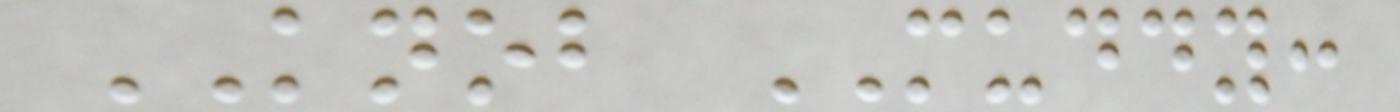KNOB MUDDY:
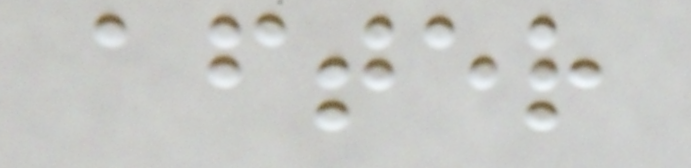after
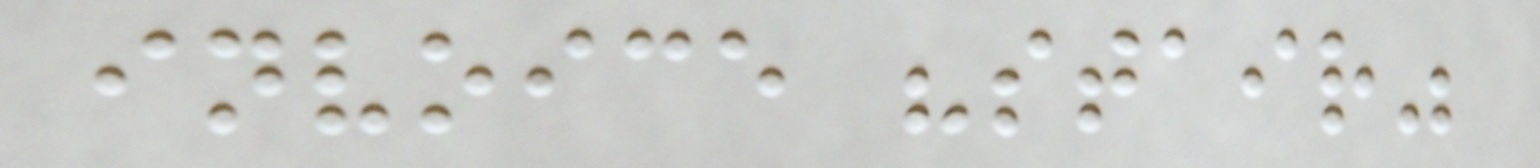invoice "stair"
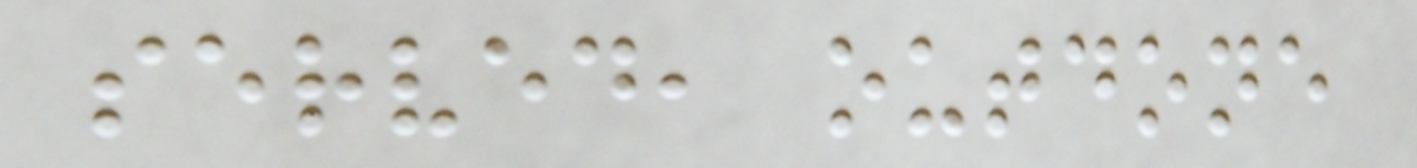served, outdone
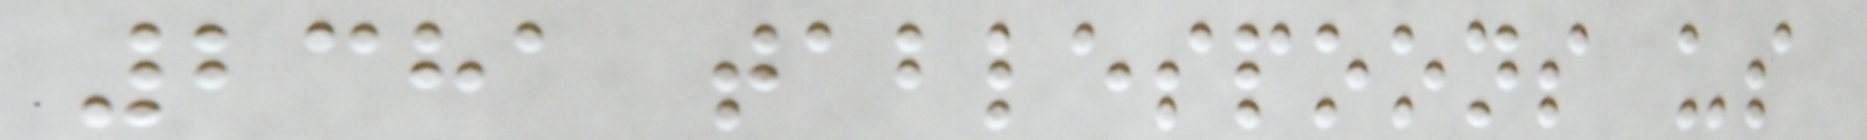2381 tablespoons us
